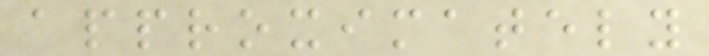approximately
